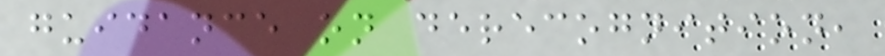guidance on derecognition,
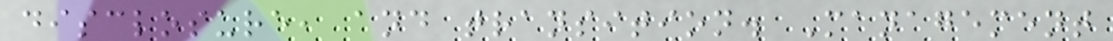disclosure, and transition. Management
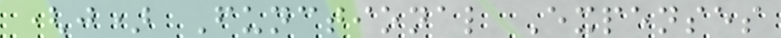(j) Functional Expenses
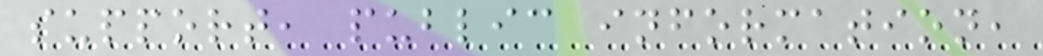support, public information,
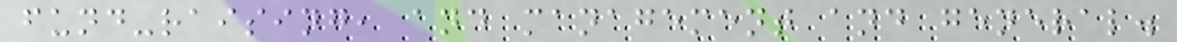fund-raising, and management and general.
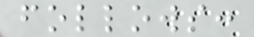follows:
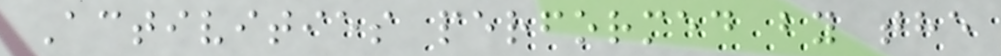Activities performed by the
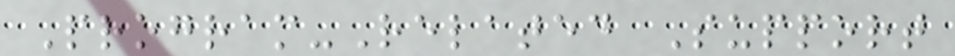Program-Related Support
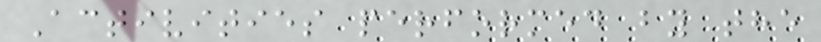Activities performed by the
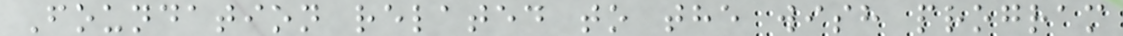Foundation related to the wish program
